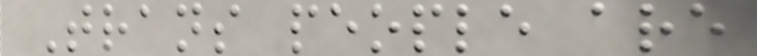Trans people are
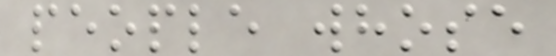people whose
